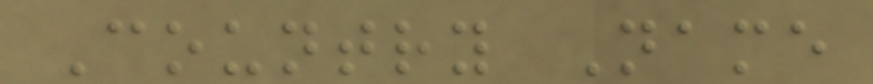Country Name
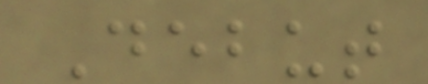Debut
